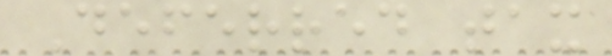Deferred tax
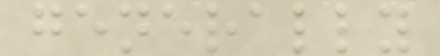generally
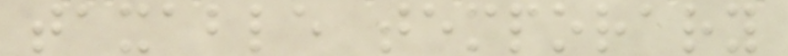taxable temporary
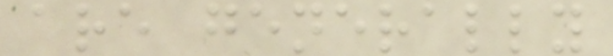are generally
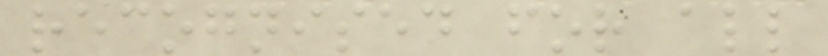recognised for all
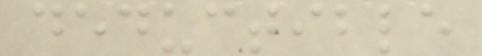deductible
